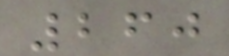260
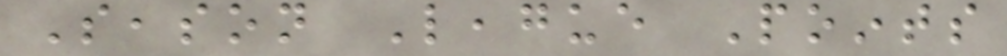Season League Points
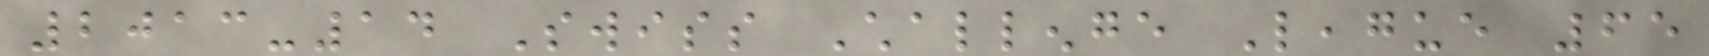2013-14 Swiss Challenge League 65
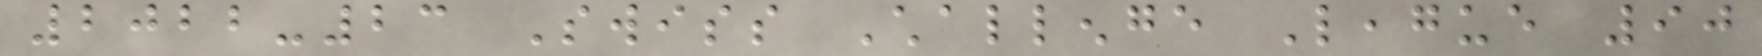2022-23 Swiss Challenge League 90
